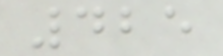425
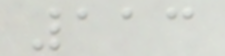113
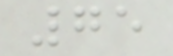75
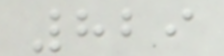829
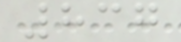837
